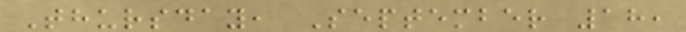Thursday, September 18,
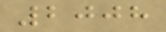2008
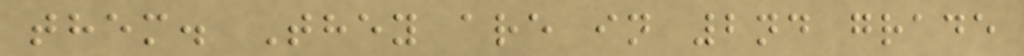them. They are in 2nd grade
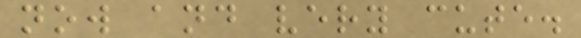now and very cute.
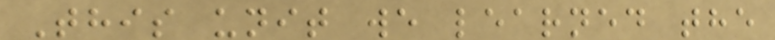This unit we learned the
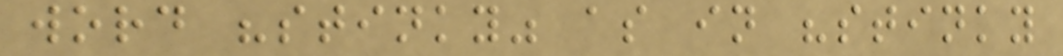word "stinky" as in "stinky
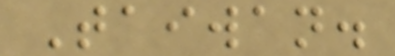Taiwan.
